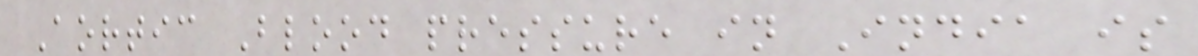Aortic Blood pressure in India is
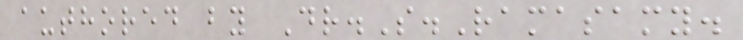authored by Dr.S.Ramasamy.
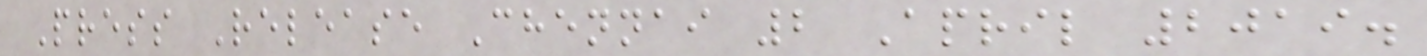Press Release Chennai 2 April 2019.
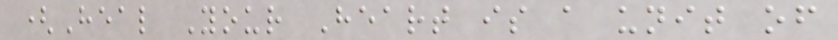(Heal Your Heart is a unit of
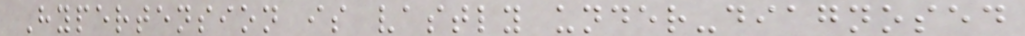Hypertension is vastly under-diagnosed
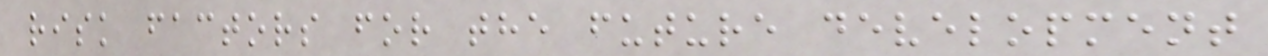risk factors for the future development
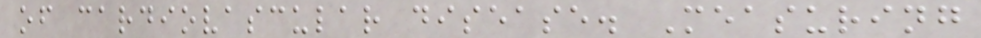of cardiovascular disease. Measuring
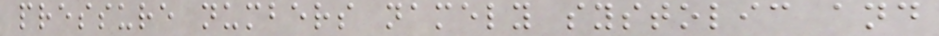pressure numbers namely systolic and
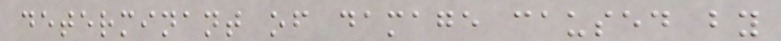determinant of damage caused by
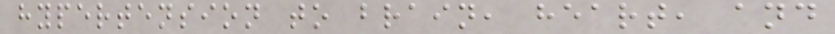hypertension to brain, heart, and
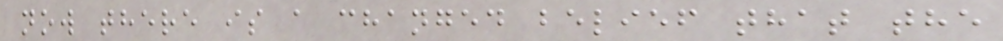now there is a changed belief that the
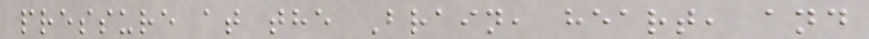pressure at the Brain, heart, and
